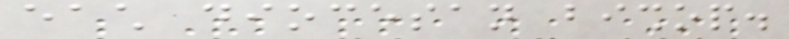each diocesan bishop.
